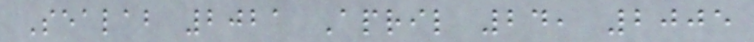Sealab 2021 April 24, 2005
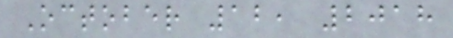October 12, 2018
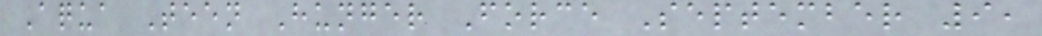Aqua Teen Hunger Force September 9,
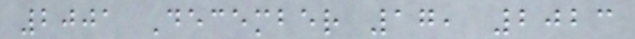2001 December 17, 2023
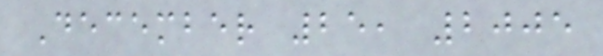December 25, 2005
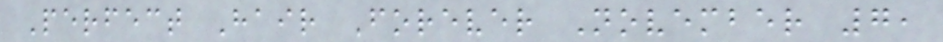Perfect Hair Forever November 7,
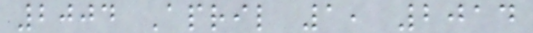2004 April 1, 2014
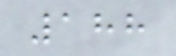188
